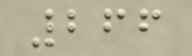266
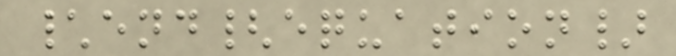\end{equation}
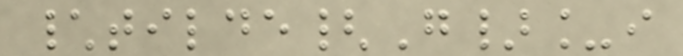\tilde{G}_i
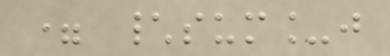= \sum_j
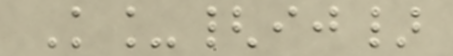K_{ij}
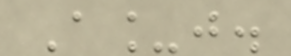A_j.
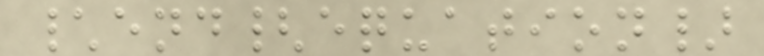\end{equation}
